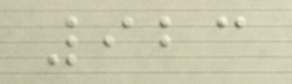923
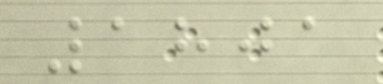1801
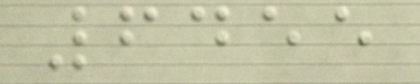6455
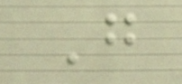G
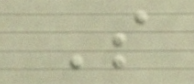S
